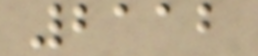2112
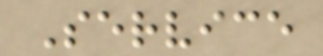Service
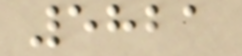5821
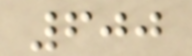600
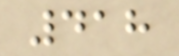418
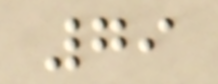79
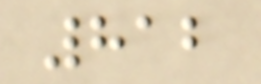812
